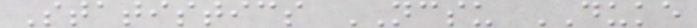Statistics NCSU DUKE
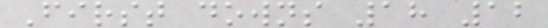First downs 18 12
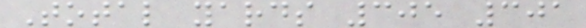Total yards 305 301
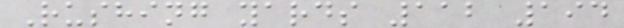Rushing yards 112 194
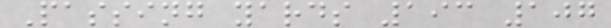Passing yards 193 107
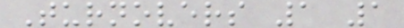Turnovers 1 1
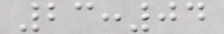23:04
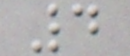4
